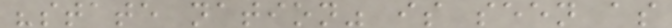"state nation" is seen as
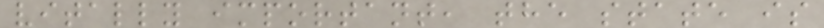vitally important, the state is
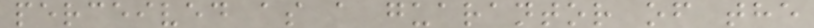perceived as a guarantor of the
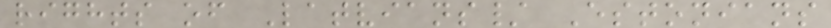rights of Latvians/ Estonians
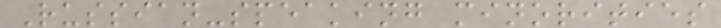Russian-speaking minorities
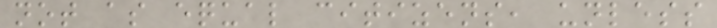not as equal citizens, unless
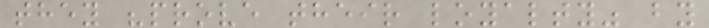they "prove their loyalty" by
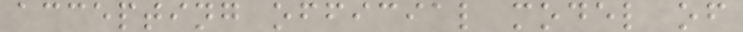accepting official model of
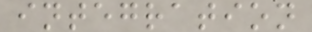integration
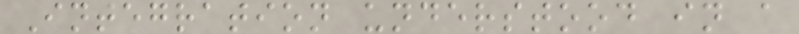Integration understood in a
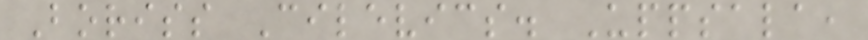Boriss Cilevics. Uppsala,
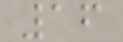16
